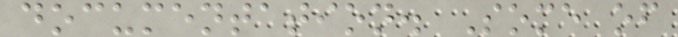documentation. Some of
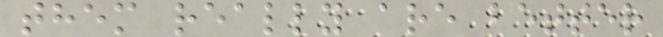them really are better
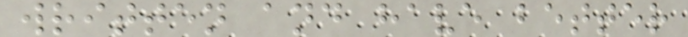written and have better
